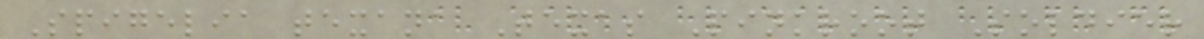Spigelia texana Texas Pinkroot Soldier
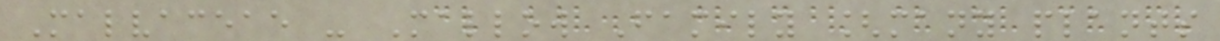Malvaceae - Mallow Family [many plants
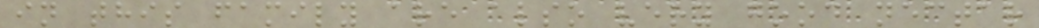in this family are also very good nectar
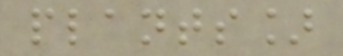plants]
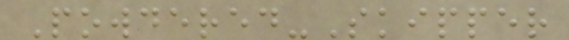Powdered-Skipper
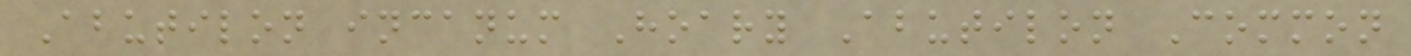Abutilon incanum Hoary Abutilon Common
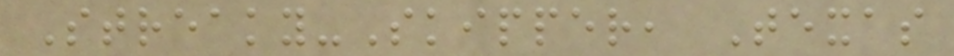Streaky-Skipper, Texas
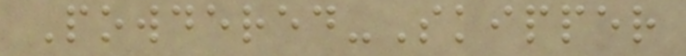Powdered-Skipper
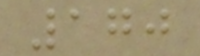170
